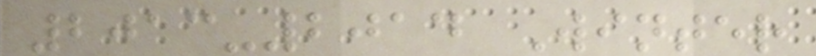2013-2014 Winter
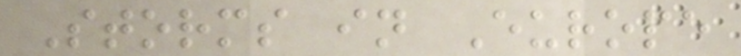Storms in Europe
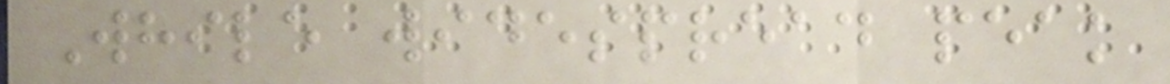While widespread peak
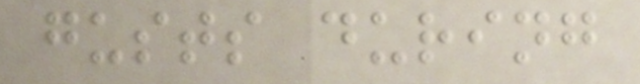gusts during
